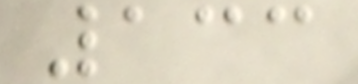133
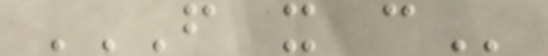F X C
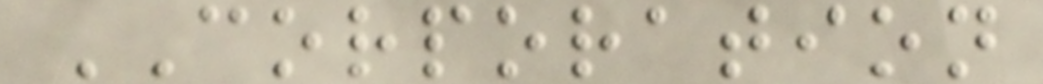CORPORATION
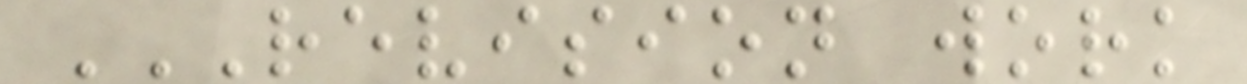REVISION WORK
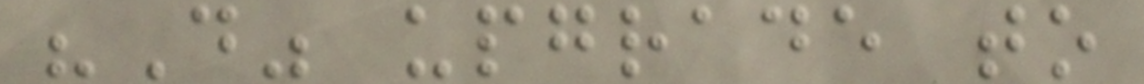"D" upgrade to
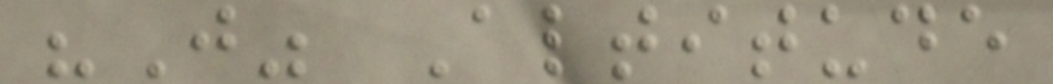"J" Altitude
